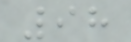98
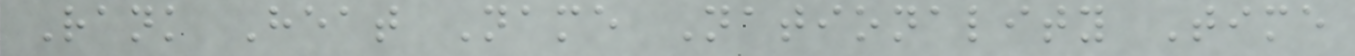Rank Heat Name Nationality Time
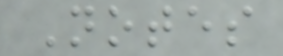Notes
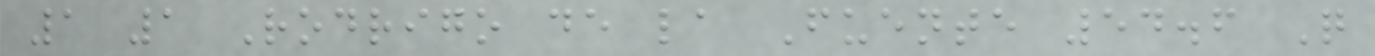1 1 Rodrigo de la Fuente 54.6 Q
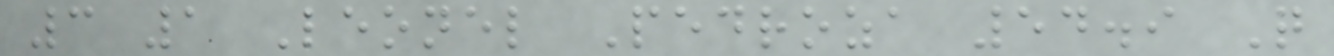3 1 Leonel Pedroza 54.9 Q
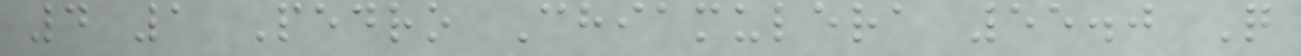4 1 Pedro Chiamulera 55.0 Q
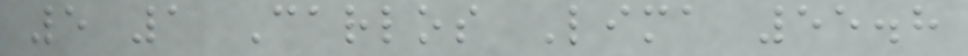5 1 Carlos Lima 55.8
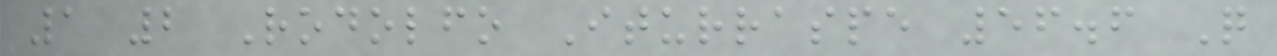1 2 Rodolfo Iturraspe 56.6 Q
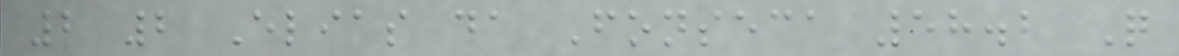2 2 Elias da Fonseca 58.2 Q
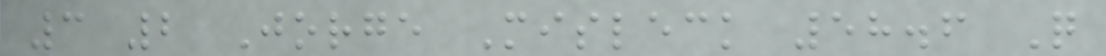3 2 Jorge Misleck 58.6 Q
